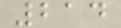214
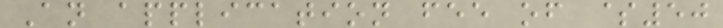An application fee of $50
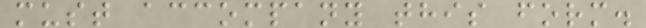must accompany this form.
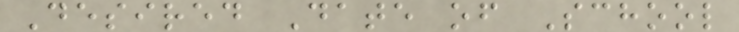Desired Date of School
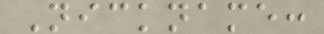Nickname:
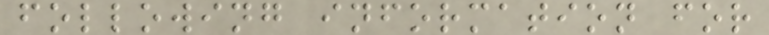following information for
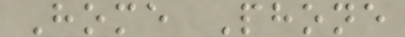Home Phone
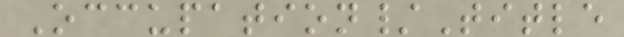Occupation/Title
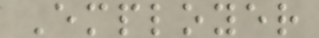Employer
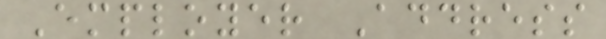Employer Address
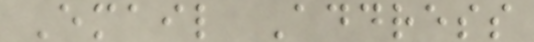Email Address
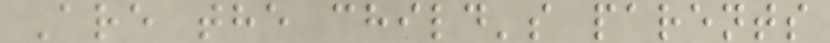Are the child's parents
